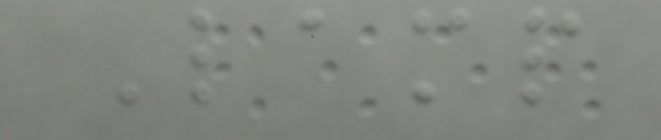Lamp
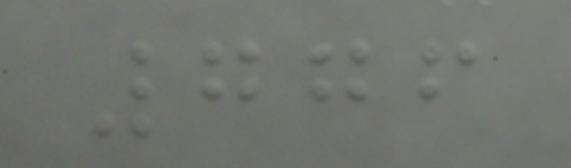776
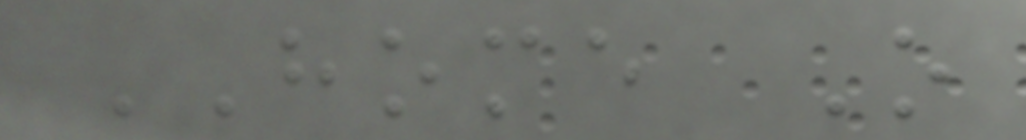HOME O
